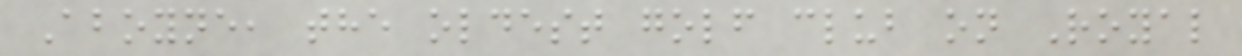Aboyne, the oldest golf club on Royal
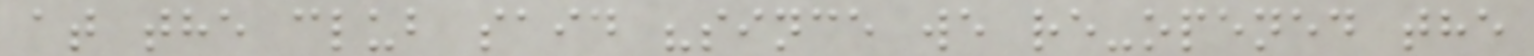at the club said "since we re-opened the
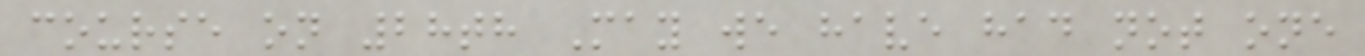course on 28th May we have had not one
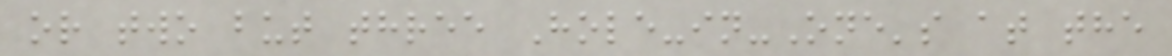or two but three Hole-in-One's at the
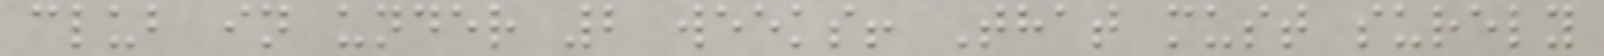club in under 2 weeks! That must surely
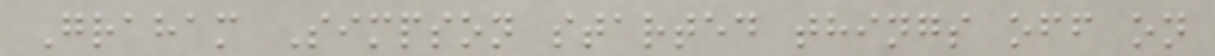Graham Simpson started things off on
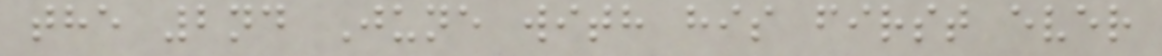the 2nd June with his first ever
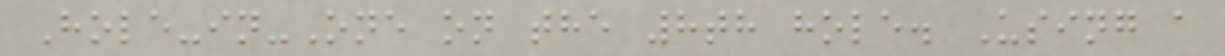Hole-in-One on the 8th hole. Using a
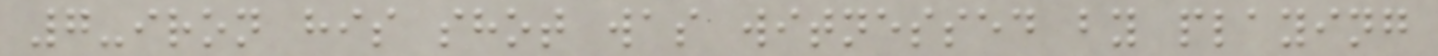7-iron his shot was witnessed by playing
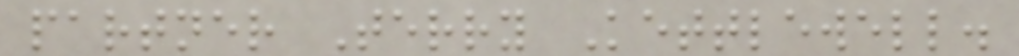partner Terry Kettlewell.
